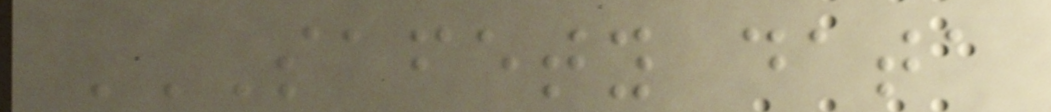SAFETY DATA
